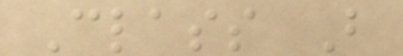Class B
